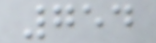754
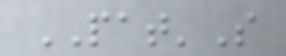PAT'S
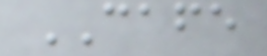CAFE
